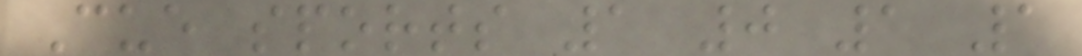Cue sports 1 0 1 1
